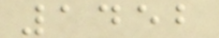1452
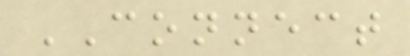CONNECT
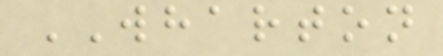WHARTON
